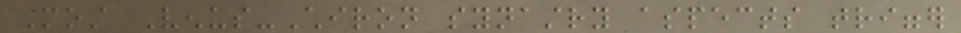Most Venus-Chiron synastry aspects trigger
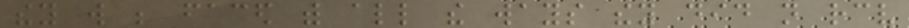they will be faced with all the ways they did not receive
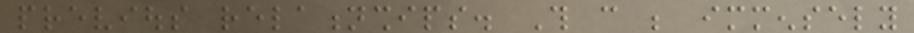previous relationships. This can be immensely
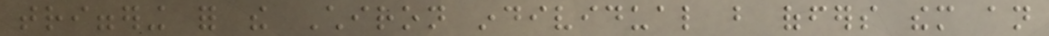triggering for the Chiron individual but offers them an
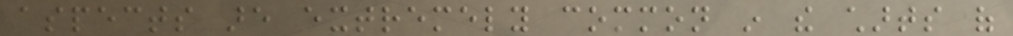aspects are extremely common in the charts of
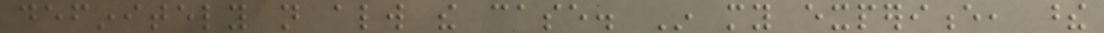definitely not always the case. In my experience, these
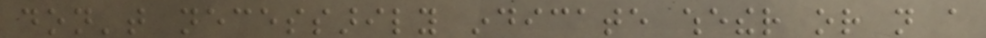don't necessarily indicate whether or not a
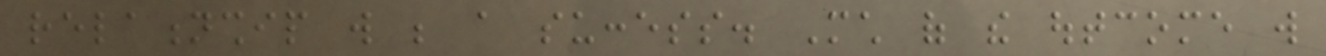relationship will be a success. Much of the outcome will
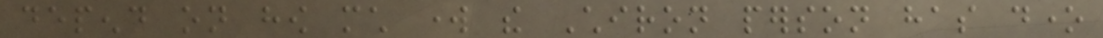depend on how much work the Chiron person has done
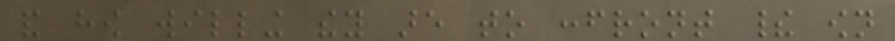and how willing they are to confront their own
